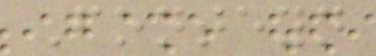Fonteyn
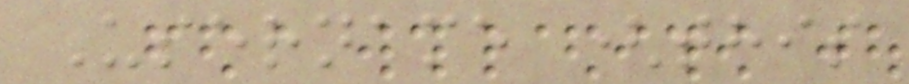Username (this
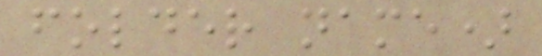folder name)
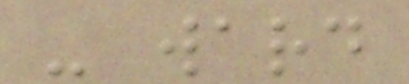- ward
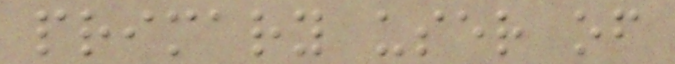primary user of
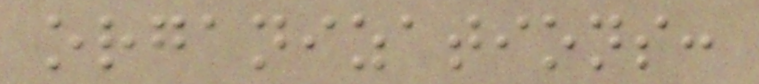organizations:
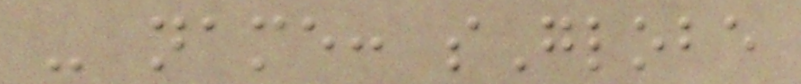- name: sGlobe
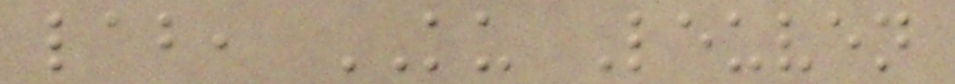lab, KU Leuven
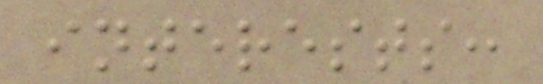interests:
